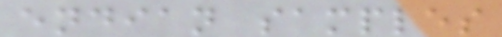endian samples
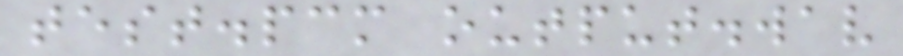test.pcm output.wav
